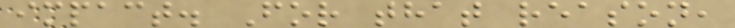impact. For that reason,
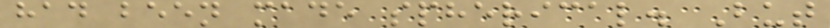had been made spherical. But
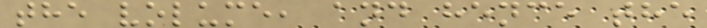the volume, and hence the
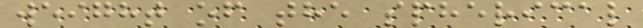weight of the spherical
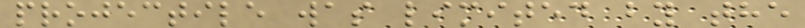projectile was limited by the
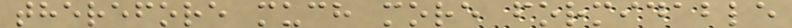therefore much more formidable
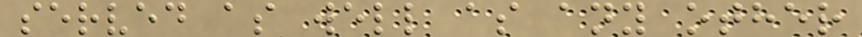served as well as any other
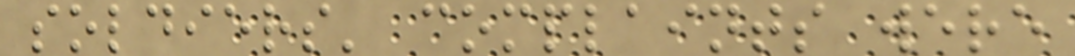soldiers' complaints were
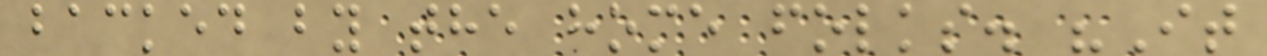backed by the home folks. "It
